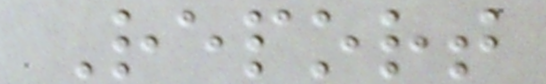Report
